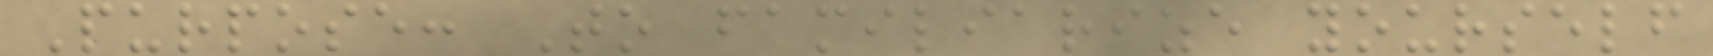Purpose: To familiarize yourself
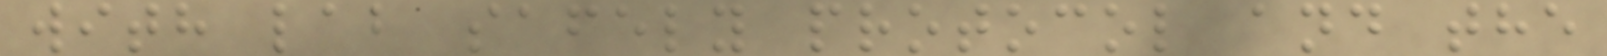with lab safely protocol and the
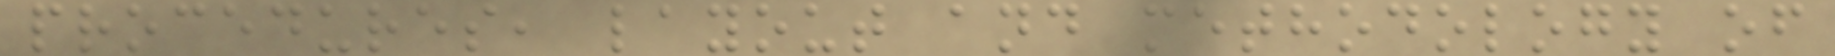procedures, layout and methodology of
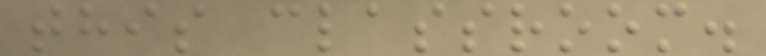this classroom.
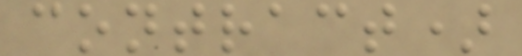contract)
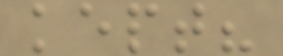kept?
